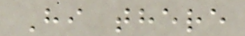Hi there
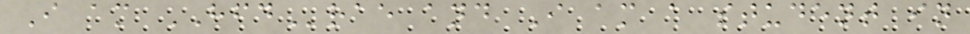I am HFDrae and I am a student in
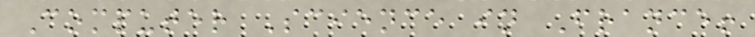Computer Science in France!
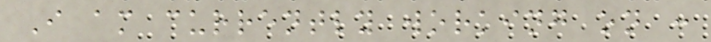I am currently working on :
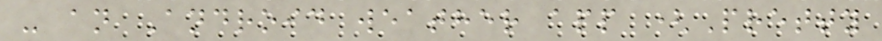- an Android weather app (Pretty
